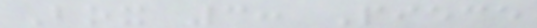Box 3: Piece
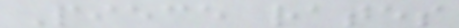Piece rates
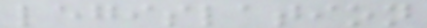legislation
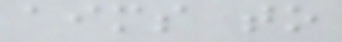aims to
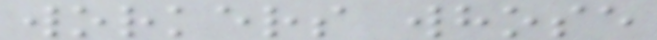workers whose
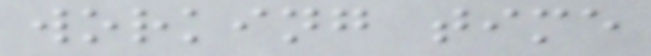working time
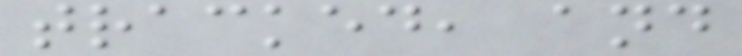tracked, and
